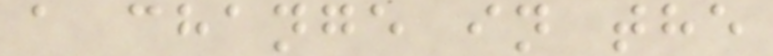a change in the
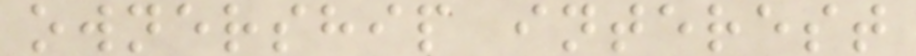ownership interest
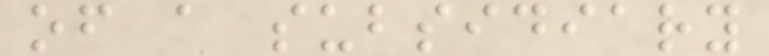of a subsidiary
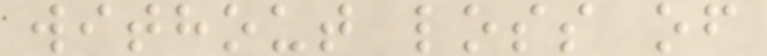without loss of
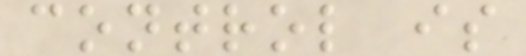control is
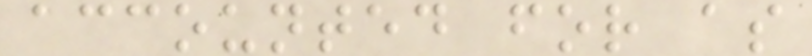accounted for as
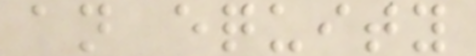an equity
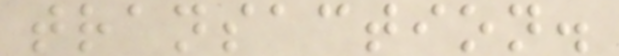transaction.
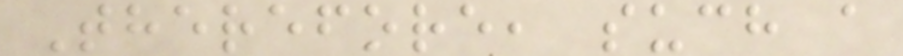Therefore, such a
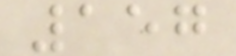157
